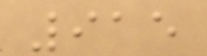915
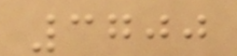3700
